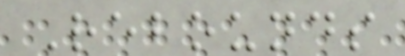Rebounds
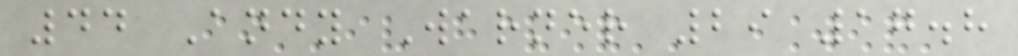44 Andy Warner 29 17.8
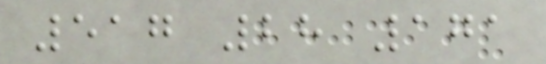517 28 171
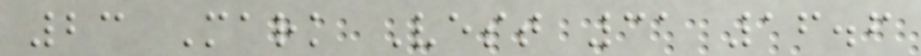23 Mark Vest 31 16.6
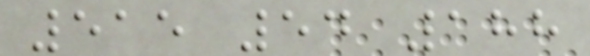515 54 188
